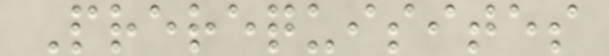Prerequisites
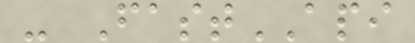- FastAPI
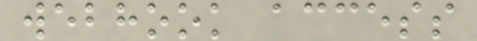webhook access
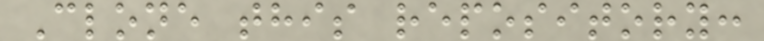Clone this repository:
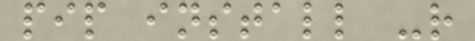pip install -r
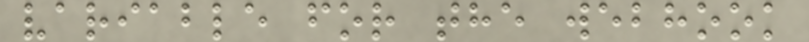variable for the webhook
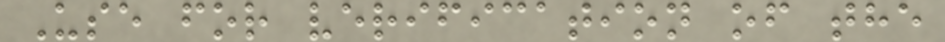Use for verification of the
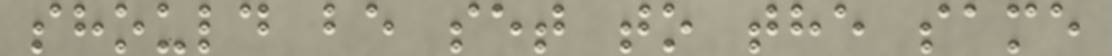should be set to the same
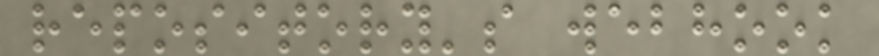repository's webhook
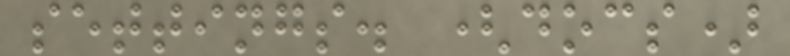settings. (docs)
